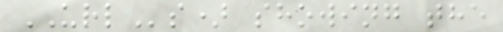URLs) showing the
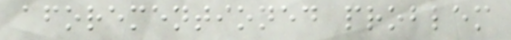aforementioned problem
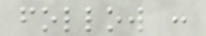follow :
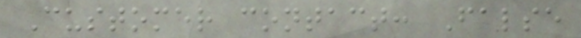Customer contact: False
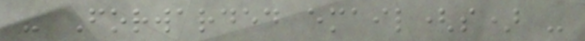- Forwarded email(s) -
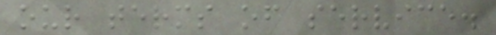our terms of service.
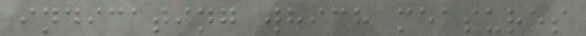indicating which measures
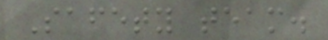Safety team.
